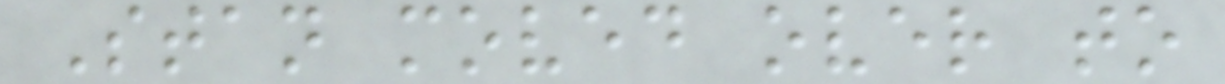Stan moved over to
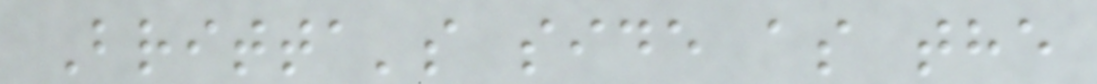Britta's side as the
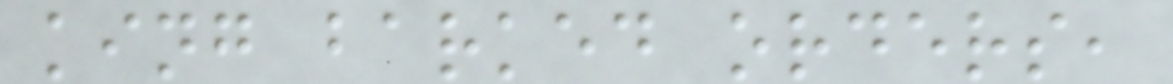king barked orders,
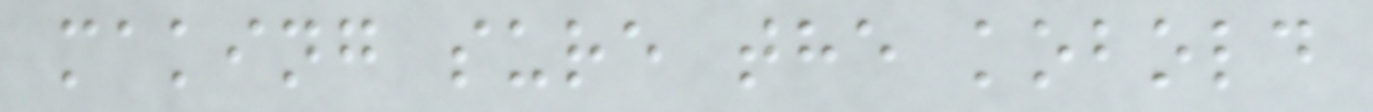making sure the kobold
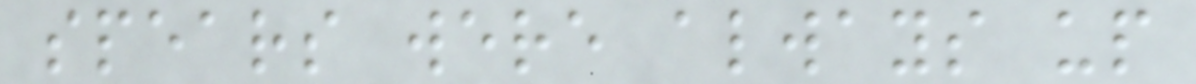spears were always up
